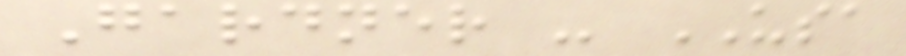Gardner - USA
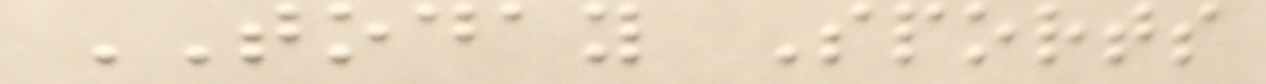TODAY Sports
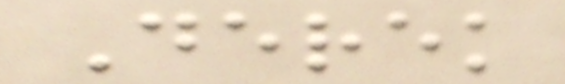Derek
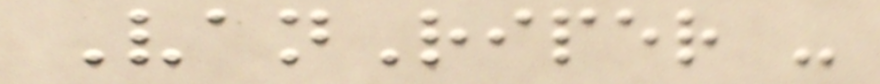VanRiper -
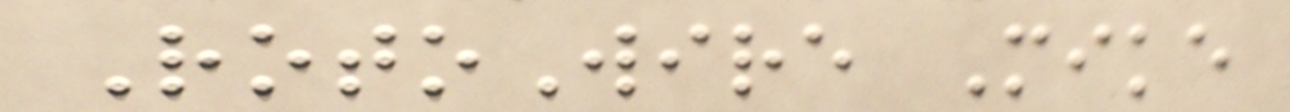RotoWire Mike
